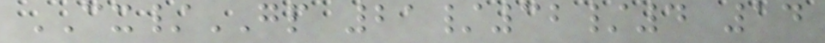CX/GP 21/32/4 14
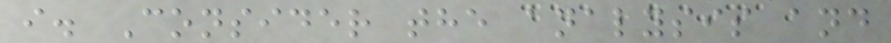i. Consider the analysis and
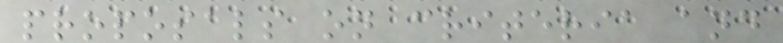proposals on criteria and
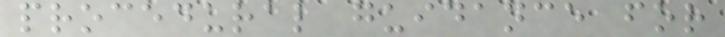procedural guidance for
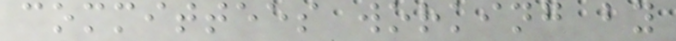committees working by
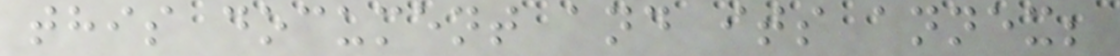this document and its annex;
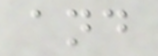and
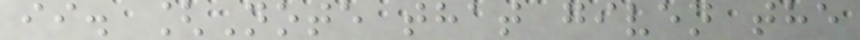ii. [Note that given the
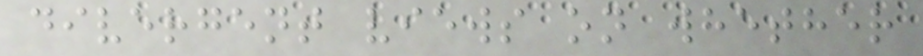divergent views on whether
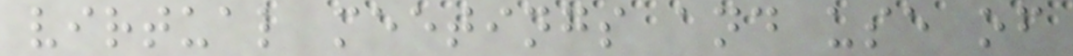virtual meetings and use of
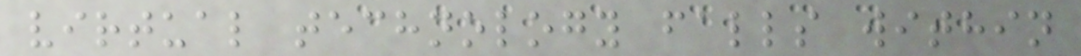virtual technology falls within
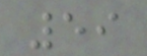59
